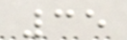35
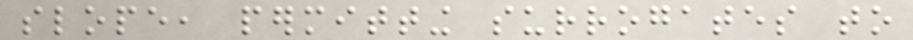slope, permitting surrogates to
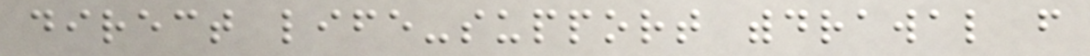direct life-support withdrawal from
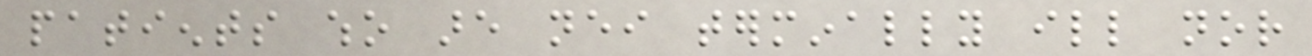patients who are neither terminally ill nor
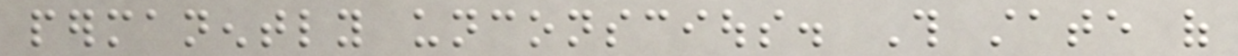permanently unconscious. This state of
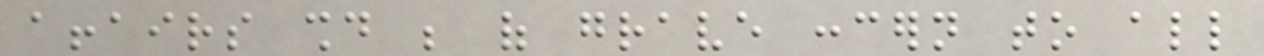affairs should be of grave concern to all
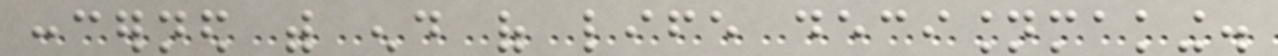concerned with end of life decisionmaking.
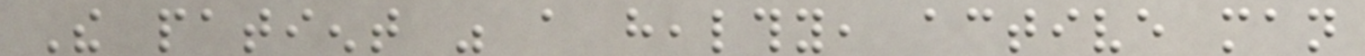The patient was a healthy, active man
